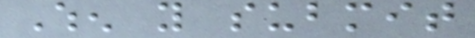When you submit
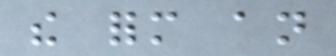the form an
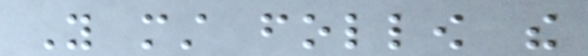You must follow the
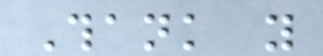Thank you
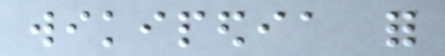wikipedia for
